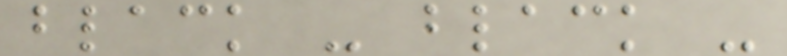black - black -
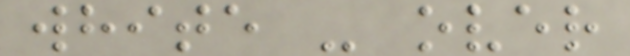white - over
